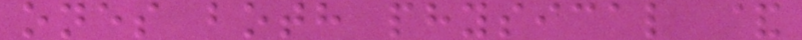ones both physical &
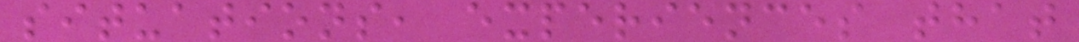situations, experiences that
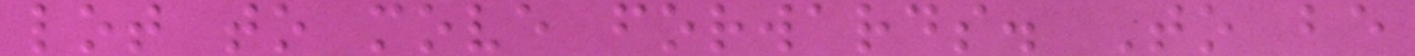lot to move forwards. To be
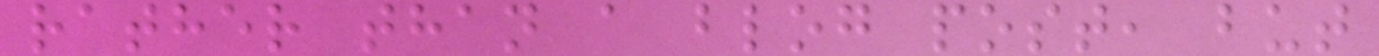rather than a blog post, but
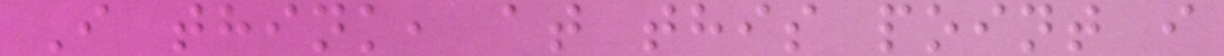I think, at this point i
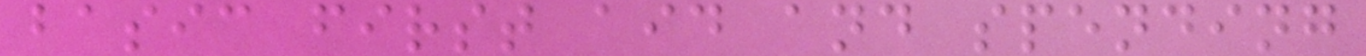basic first aid and spending
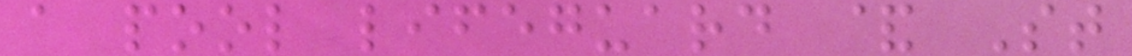a pool lifeguard & St
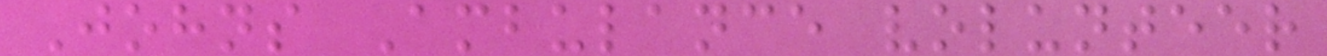Johns Ambulance volunteer
